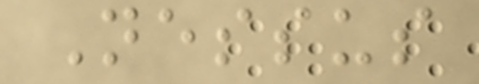Nessus
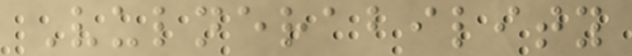Vulnerability
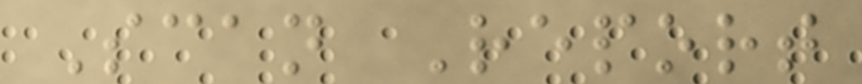Scan Report
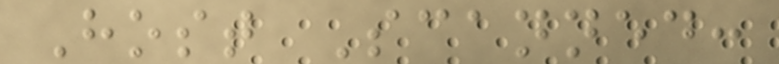Host Scanned:
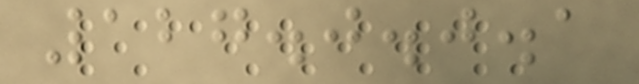127.0.0.1
